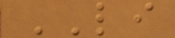LI
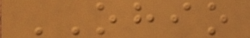OHIO
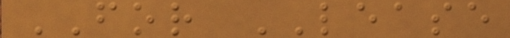FOR LEASE
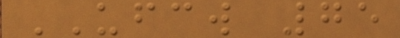UFCW 75
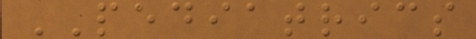PEDIATRICS
